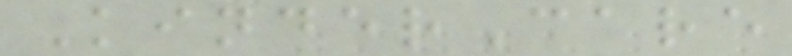KinderCare
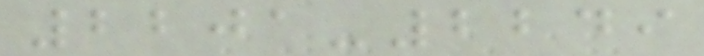2201-2249
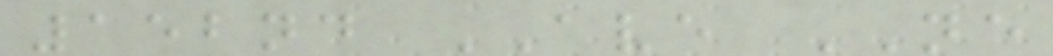152nd AVE NE
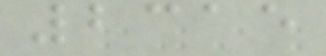2315
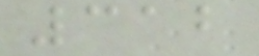312
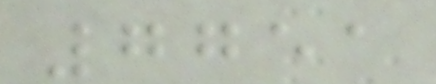7751
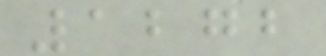1272
